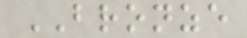BRONZE
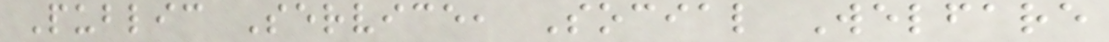Public Service, Social Welfare
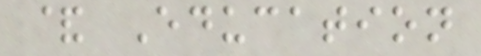& Education
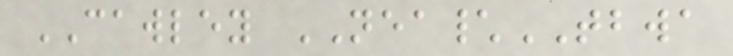CAWLEY NEA\TBWA
